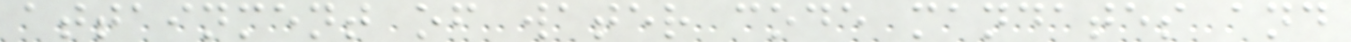attainment of water code mandates and
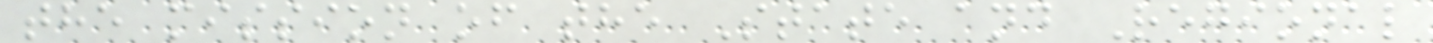the mission of the State and Regional
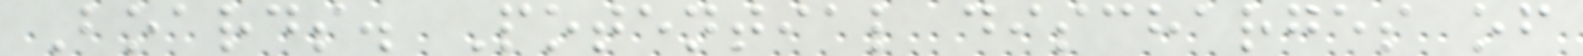Boards. Potential discharges of
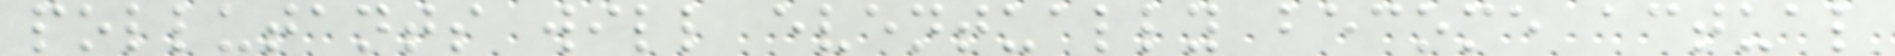pollutants will eventually become actual
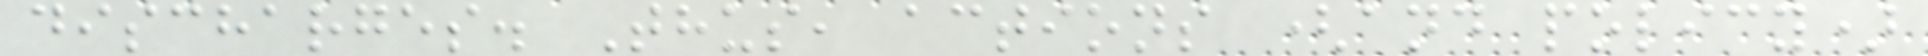discharges. Thus, actions (and policy)
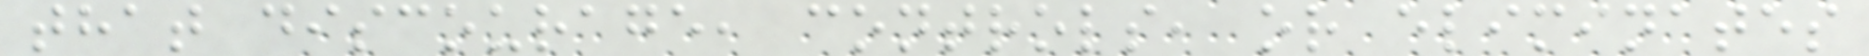that discourage, controls, or eliminates
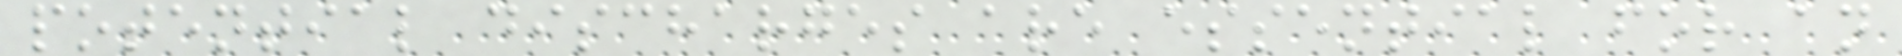potential discharges are essential for an
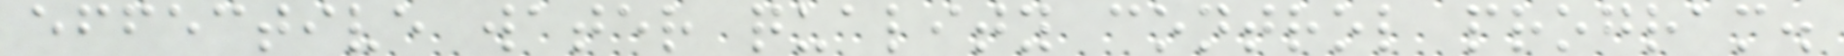effective water quality control program.
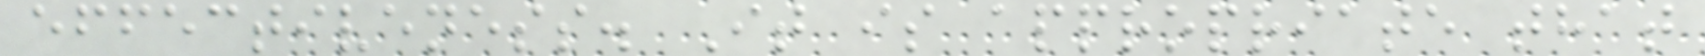effectiveness. It is appropriate that
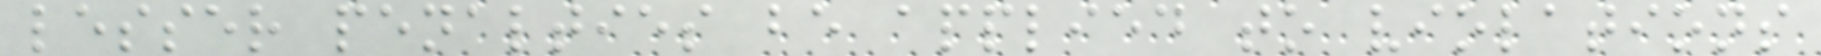lesser penalties be applied to violations
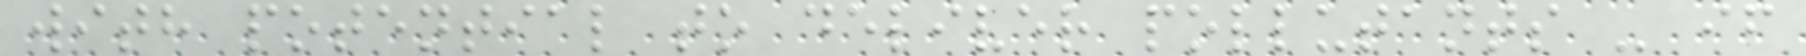with potential to deliver pollutants - if
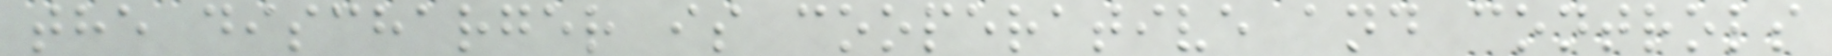the discharger is cooperative and controls
